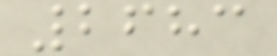2683
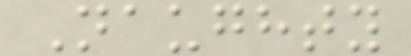Naughty
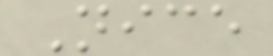Nice
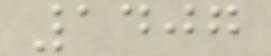1407
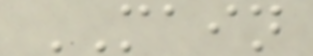MAIN
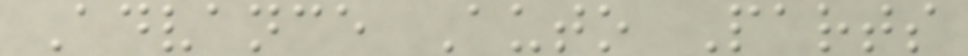Advance Auto Parts
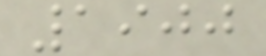1900
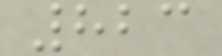823
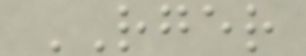RGER
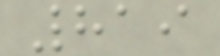819
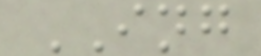ING
